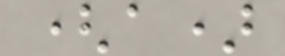(a)
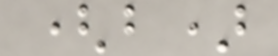(b)
